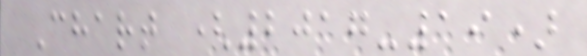Chart (2017-19)
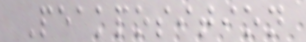Peakposition
